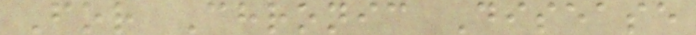For Chronic Disease
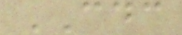CDC
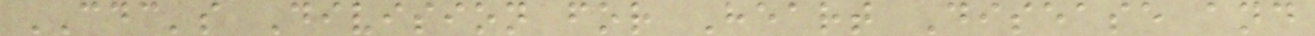CDC's Division for Heart Disease and
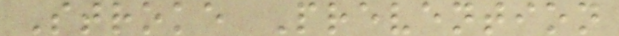Stroke Prevention
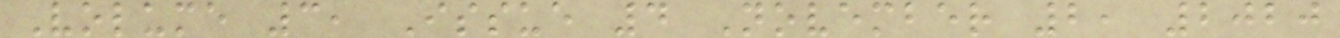Volume 3, Issue 4 November 2, 2020
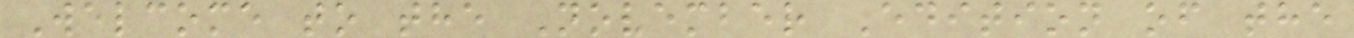Welcome to the November Edition of the
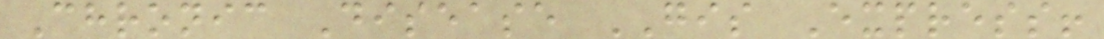Chronic Disease GIS Express!
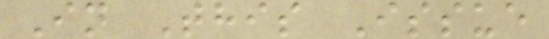In This Issue
